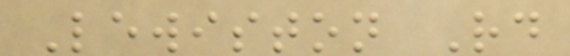Lewiston Rd
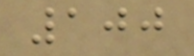100
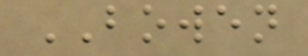BOWEN
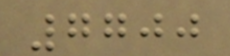7700
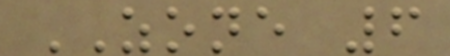ZONE 6
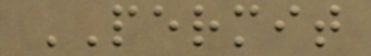PERMIT
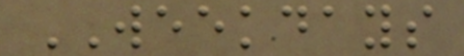WEEKDAYS
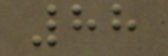88
